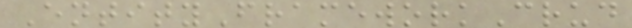EntityFrameworkCrud
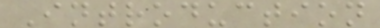Introduction
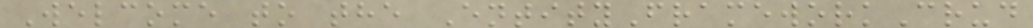Welcome to the EntityFrameworkCrud
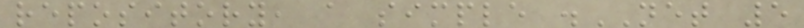repository, a simple .NET 5
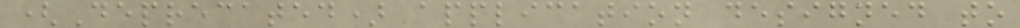(Deprecated) application designed to
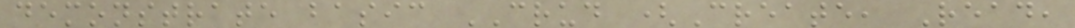demonstrate basic CRUD (Create, Read,
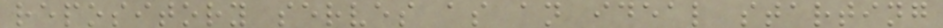repository serves as an ideal starting
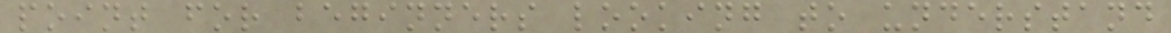point for beginners looking to understand
